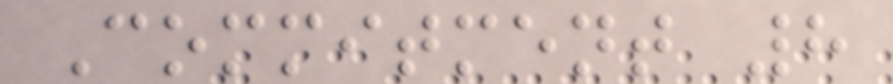Commitment 8
